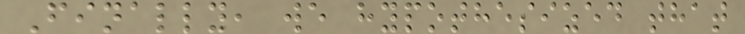Finally, we hypothesized that
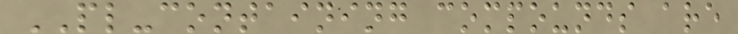PL-containing compounds are
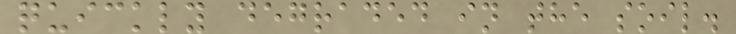quickly degraded in the soil.
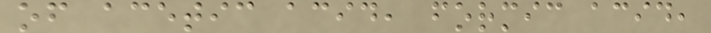of acetic acid, formic acid,
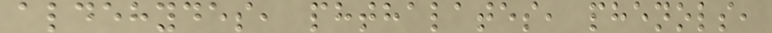aldehydes, phthalates, phenols,
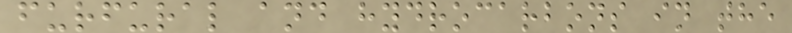furfural and hydrocarbons in the
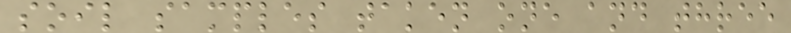soil samples taken one and three
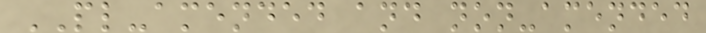PL-amended and non-amended
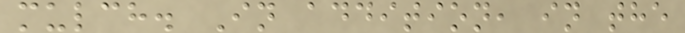mulch. In addition, in the
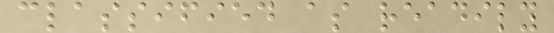classified as readily
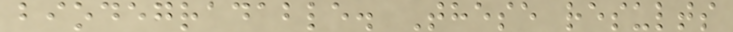biodegradable. These results
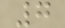7
